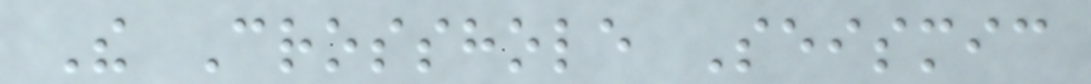The Crosshole Seismic
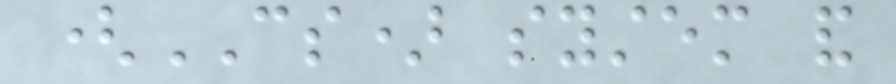(CS) system and
